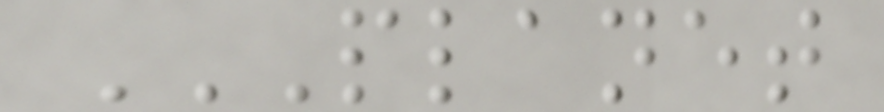PLANET
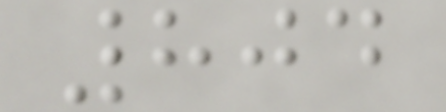804
